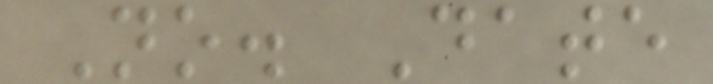No. Date
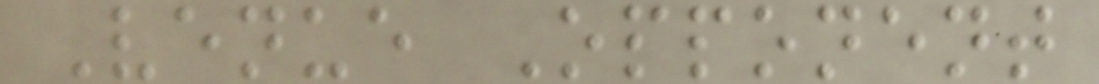Venue Opponent
